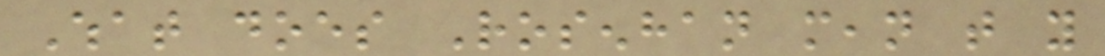What does Rosenhan mean that you
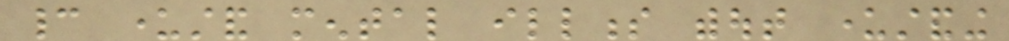cannot understand mental illness without understanding
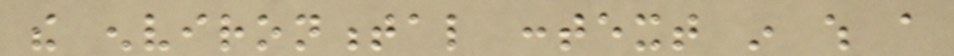the environmental context in which a
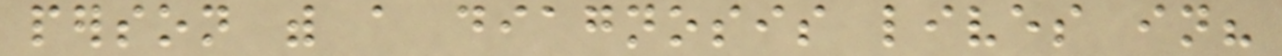person with a diagnosis lives in?
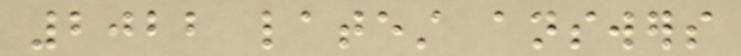2022 latest answers
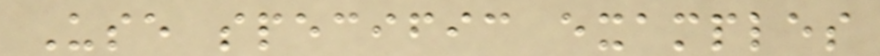Use specific examples
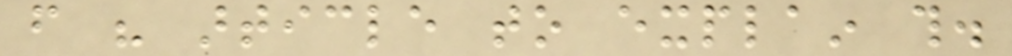from his article to explain this.
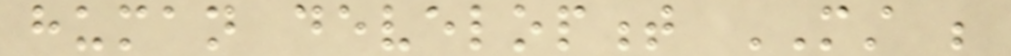human development MUST be
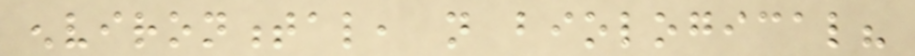environmental, not biological?
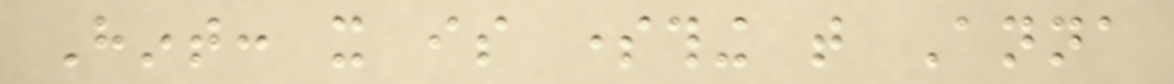Hint: it is something that Anna
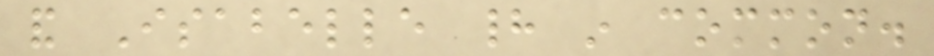and Isabelle had in common.
